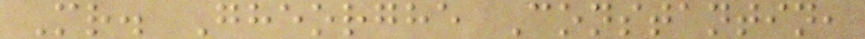Mr. Gheorghe Constantin,
